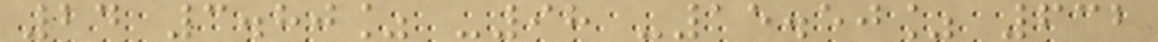24 3.80% -98 -15.50% 632
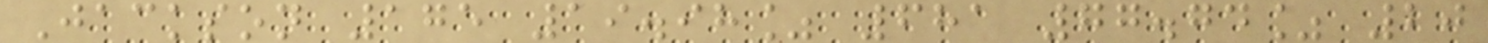Jackson 175 19.98% 681 77.74% 20
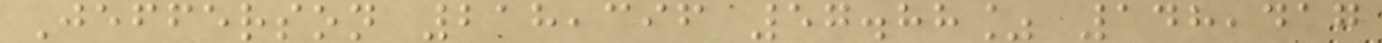Jefferson 218,396 57.88% 148,417
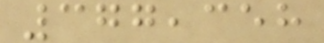377,358
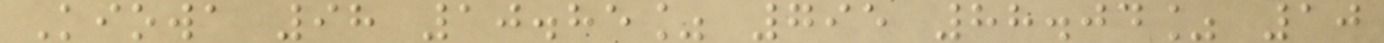Kiowa 98 10.85% 795 88.04% 10
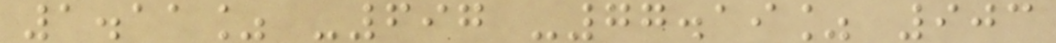1.11% -697 -77.19% 903
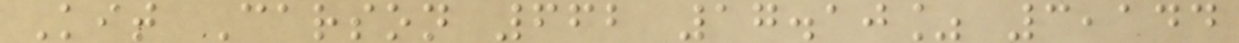Kit Carson 662 17.10% 3,144
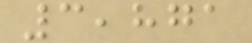3,871
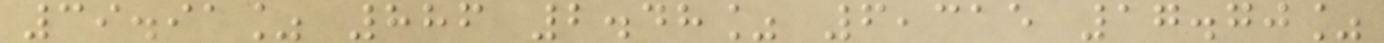39.91% 886 2.48% 6,315 17.70%
